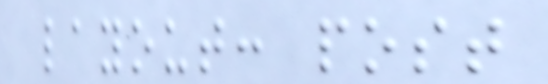layout: post
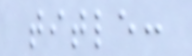title:
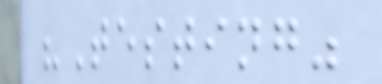"Testing"
